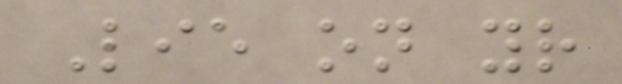Lie on your
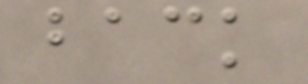back
